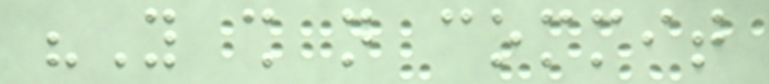"You shall not commit
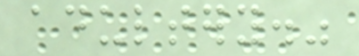adultery."
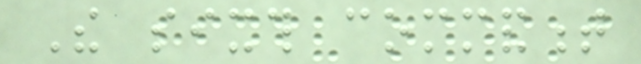The sixth commandment
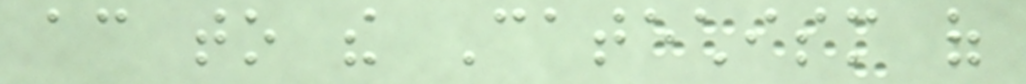according to the Catechism of
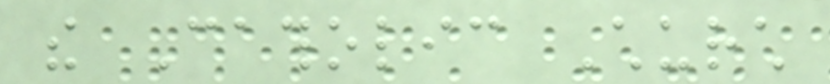the Catholic Church
